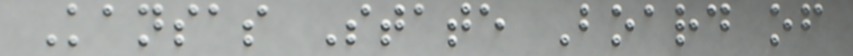Kansas State Board of
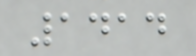1414
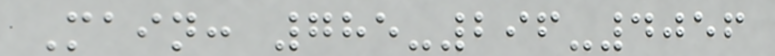Main: 785-296-4056
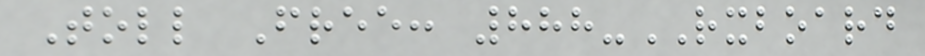Toll Free: 888-RXBOARD
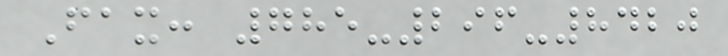Fax: 785-296-8420
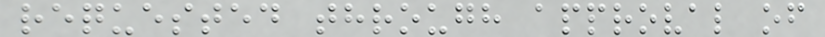requested through approval of
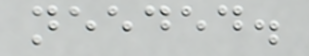needed.
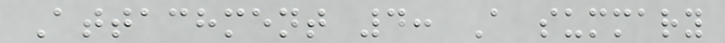Attachment 4: A summary
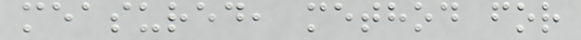measured, method for
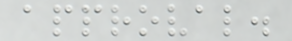approval.
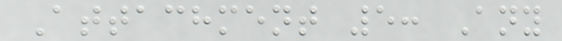Attachment 5: Any
